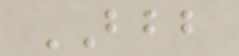BBB
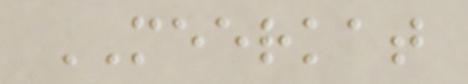MEERKAT
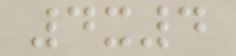4x4
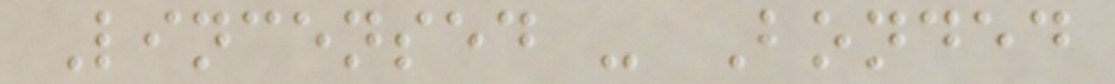Lincensed - Bonded
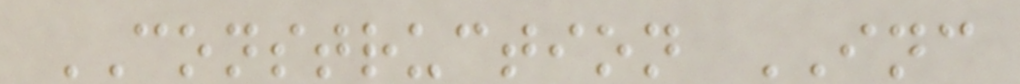CONSTRUCTION INC
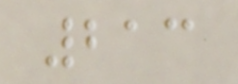213
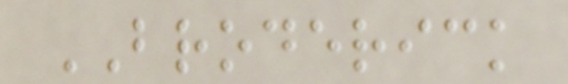BRODERICK
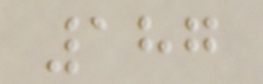187
